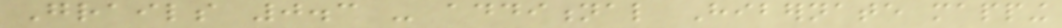Grails 0.3 - additional Hibernate mapping
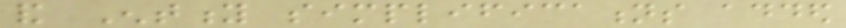and Entity simplifications added
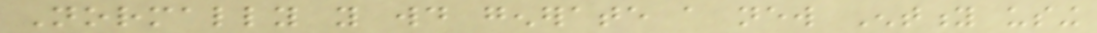Normally you would generate a new Entity using
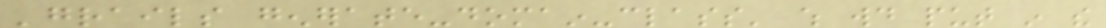'grails generate-domain-class' which would put in the
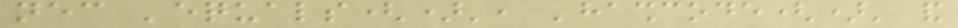necessary 'equals()', 'hashcode()' and
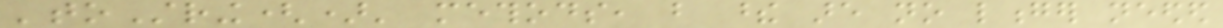'toString()' methods, but these are no longer needed
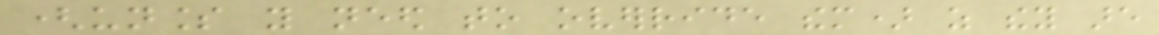(unless you need to override them) as they are
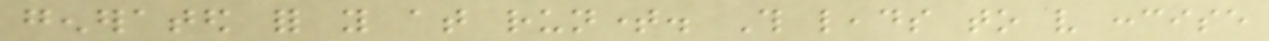generated for you at runtime. This leads to very concise
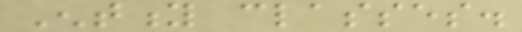Entity classes.
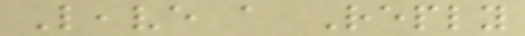Leave a Reply
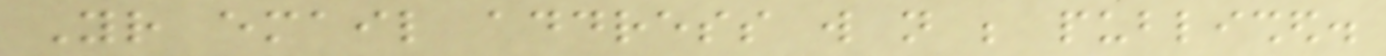Your email address will not be published.
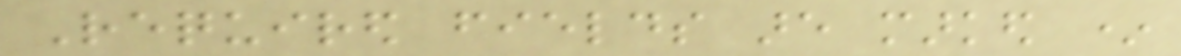Required fields are marked *
